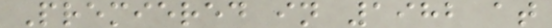Premiered in 1982 at
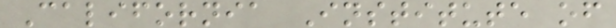California Institute of
